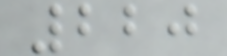220
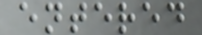entered
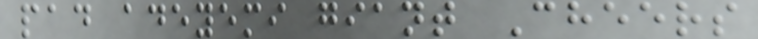pad adeyemi giant Cheers
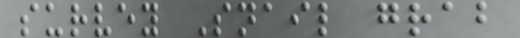survey Snail grab
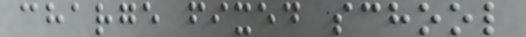charge fixed school
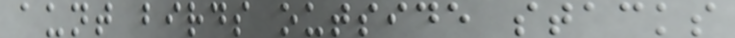aunt birds outside stacks
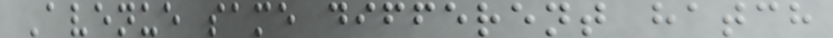Avenue same different hatch
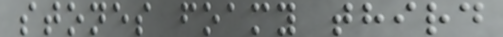stones foamy third
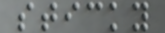sticky
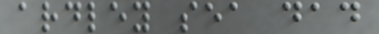ardley sea dad
